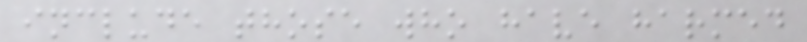include those who have harmed
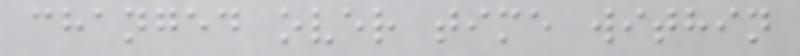changed over time within
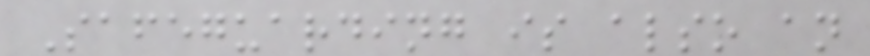Safeguarding is also an
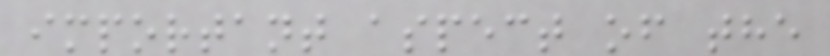important aspect of the
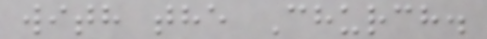with the Church.
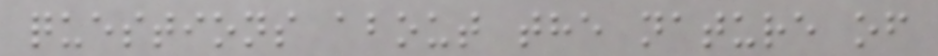questions about the nature of
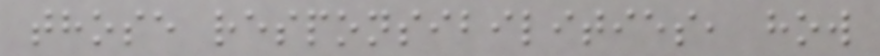those responsibilities, how
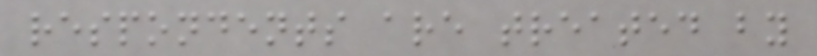respondents are treated by
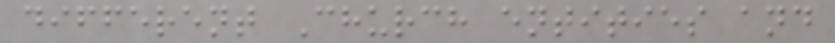different Church entities and
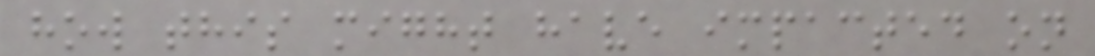how this might have impacted on
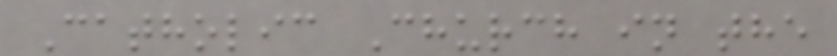Catholic Church in the
